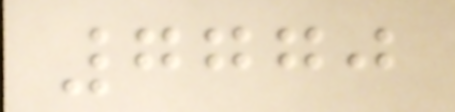7770
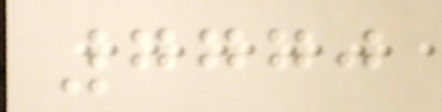7770
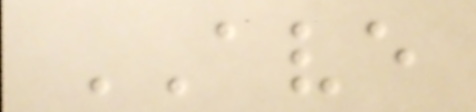AVE
